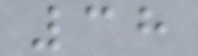38
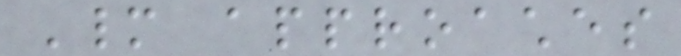Many approaches
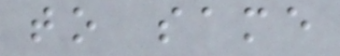to same
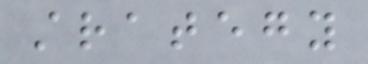strategy
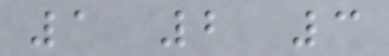1 2 3
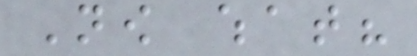Now what?
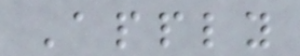Apply
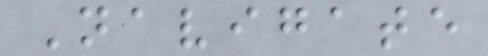Navigate
